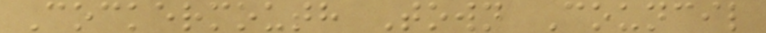Cockermouth Town Council
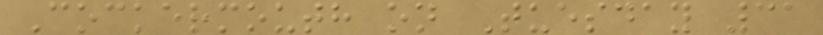Cockermouth on Tuesday 31
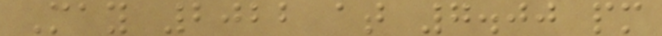May 2022 at 7.00 pm
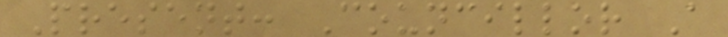Present: Councillor A
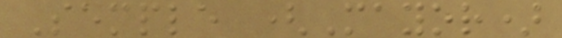Semple (Mayor)
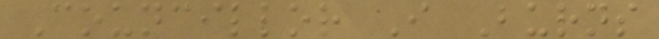Councillor I Burns
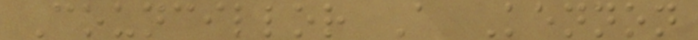Councillor A Kennon
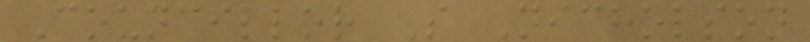Councillor S Nicholson
